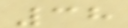38
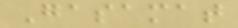Gasamat
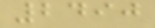2490
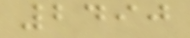2490
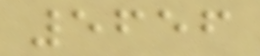5656
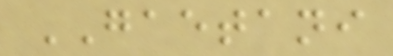GAETANI
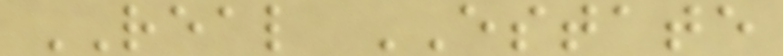REAL ESTATE
